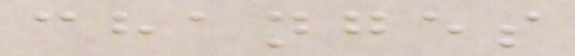changes
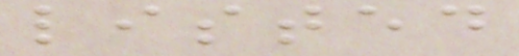listed
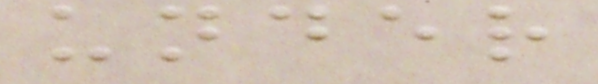under
